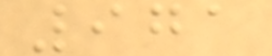971
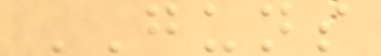GUNS
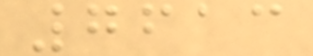7613
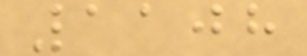1108
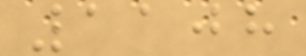1108
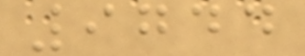9744
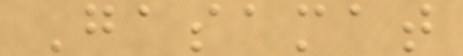Gasamat
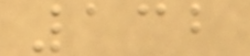132
